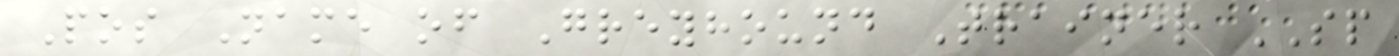Pos Name of Greyhound Trainer SP
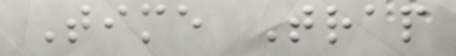Time Trap
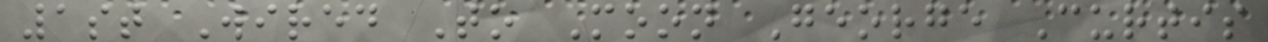1st Wired To Moon George Curtis
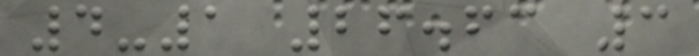4-1 26.63 3
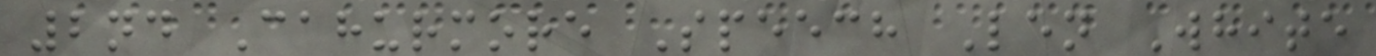2nd Cahurmore Speech Len White
